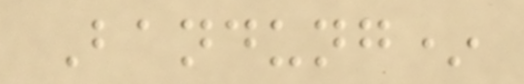Bandung*
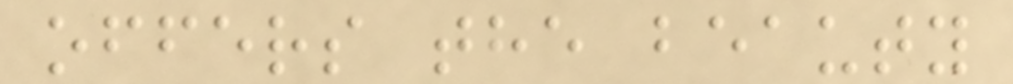offers the beauty
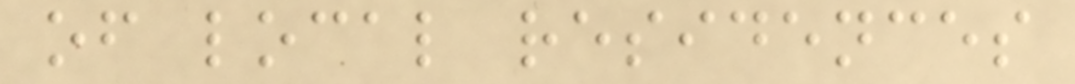of local residences
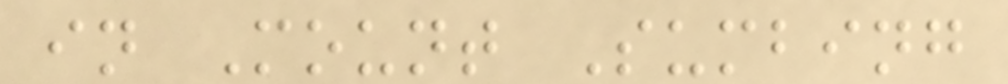in Mount Sumbing
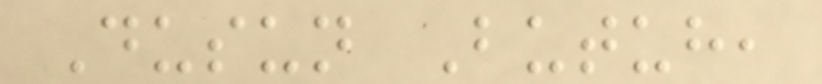Dusun Butuh,
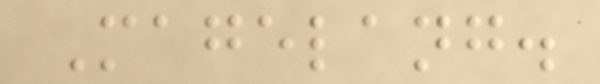Magelang.
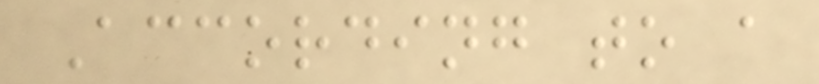According to a
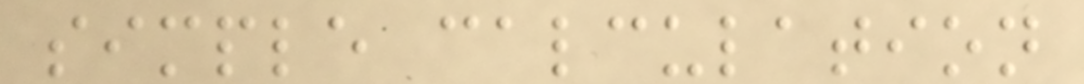simple calculation
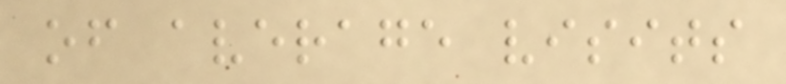of average visits
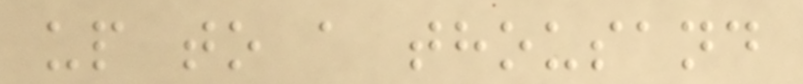up to a thousand
